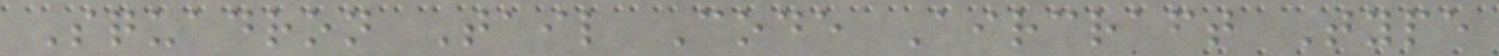Squadron Tail Code Aircraft Type
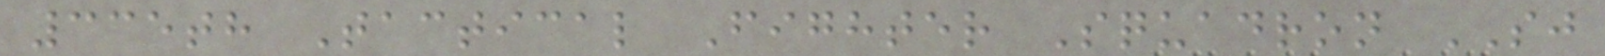335th Tactical Fighter Squadron SJ
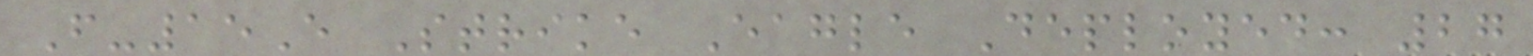F-15E Strike Eagle Deployed: 27
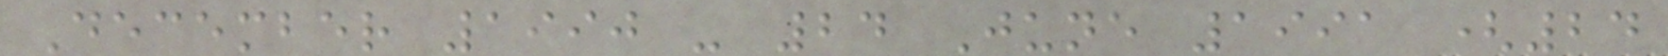December 1990 - 24 June 1991 (24
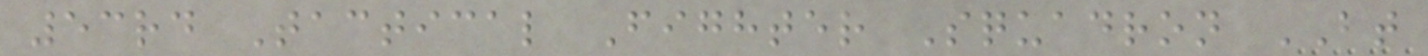53rd Tactical Fighter Squadron BT
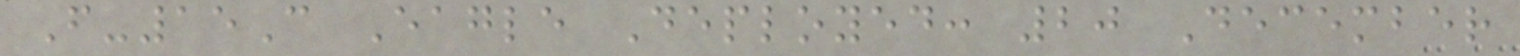F-15C Eagle Deployed: 20 December
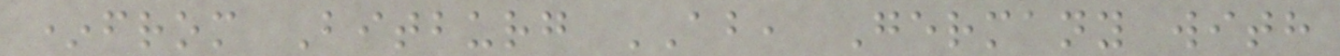*from Bitburg AB, Germany with
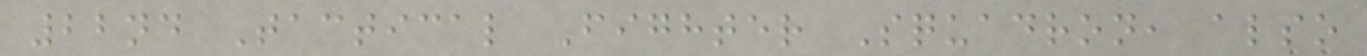22nd Tactical Fighter Squadron, also
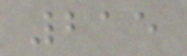215
